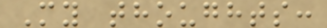My thoughts:
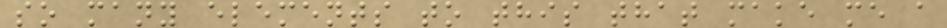so many elements to this that make me a
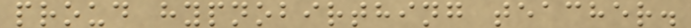proud hypnobirthing teacher.
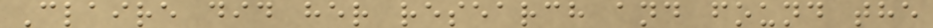Claire did her research and found the
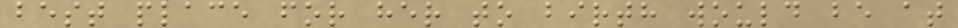best place for her to birth would be at
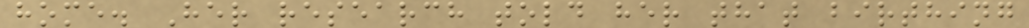home. Her research told her that birthing
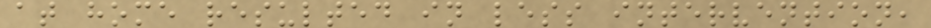at home resulted in less intervention,
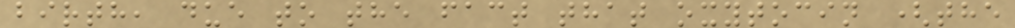birth, due to the fact that oxytocin (the
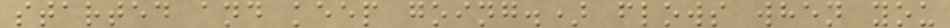started and keep going.) flows when you
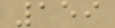159
